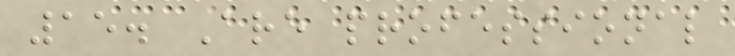15. Are professional
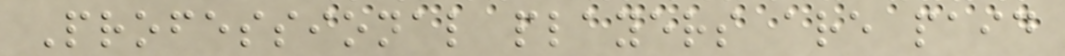Professional players are paid
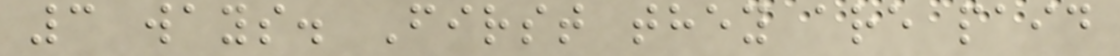3 ways. First they are paid
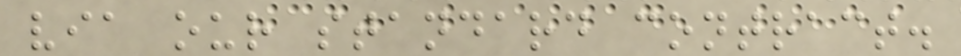via our standard contract.
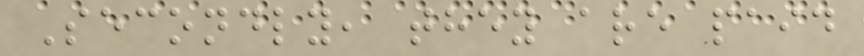Secondly, they are paid
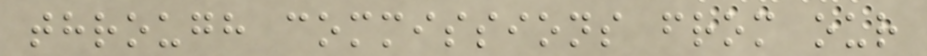through commissions from our
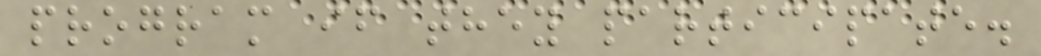program if they participate.
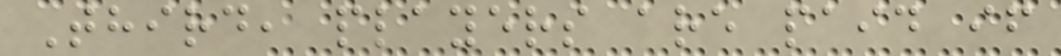Third, players are paid if
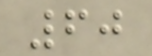60
